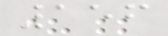156
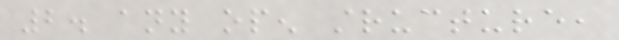2. any open structure,
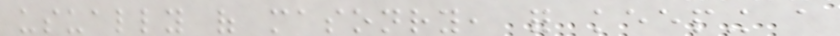usually of masonry, for keeping a
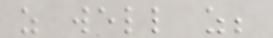as well as;
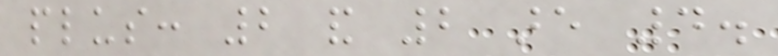plus: 2 and 2 are 4.
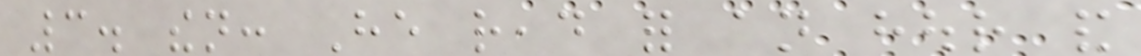3. then: He read for an hour and
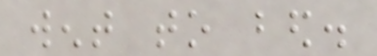went to bed.
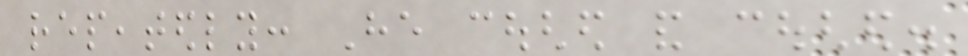repeatedly: He coughed and coughed.
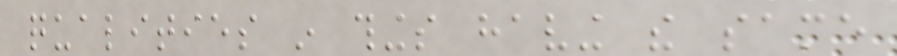qualities in things having the same
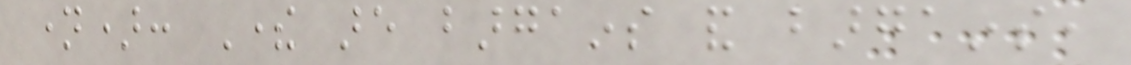name): There are bargains and bargains,
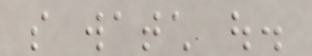so watch out.
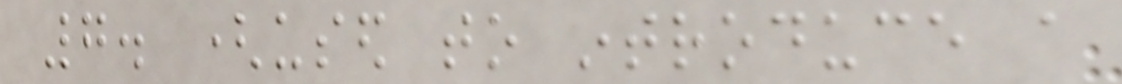7. (used to introduce a
